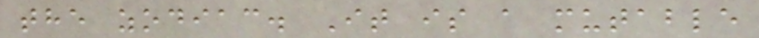the zodiac. It is a mutable
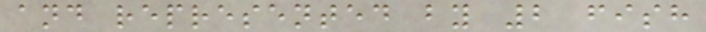and represented by 2 fish
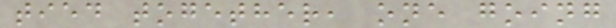tied together, one going
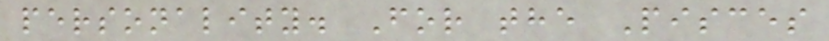personality. For the Pisces
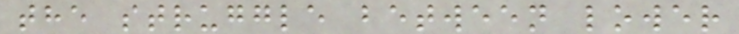the struggle between lower
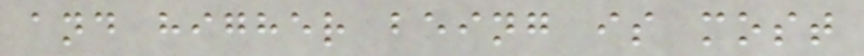and higher being is most
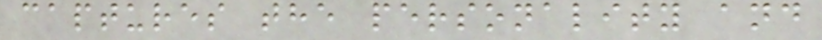captures the personality and
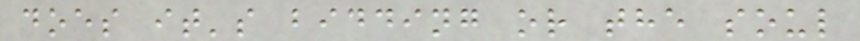does it's bidding or the soul
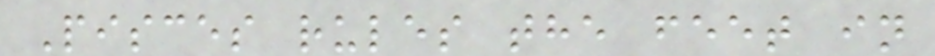Pisces rules the feet in
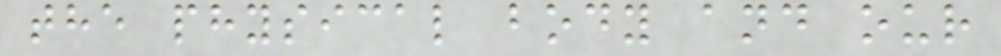the physical body and our
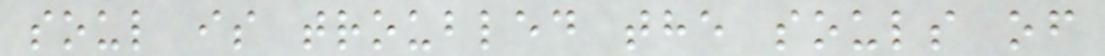soul is troubled the souls of
